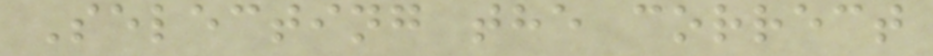Selecting the correct
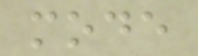mode
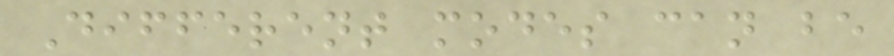Different modes can be
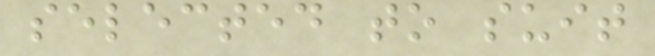selected to suit
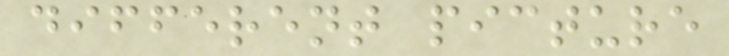different picture
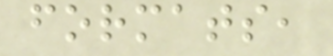formats,
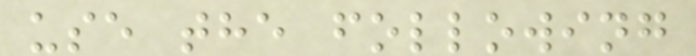use the following
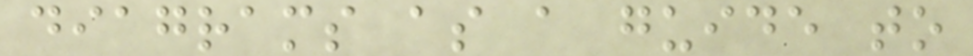diagrams as a guide to
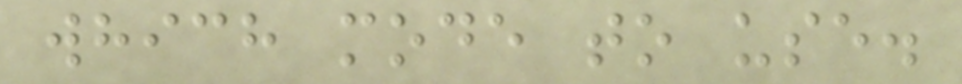which mode to use.
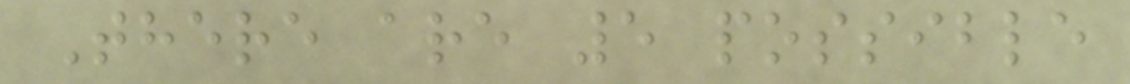There are 5 possible
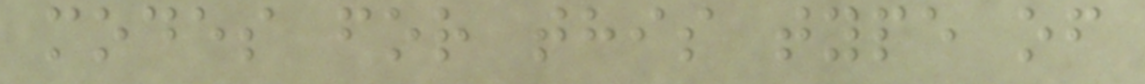modes for this type of
